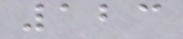123
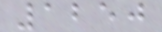1250
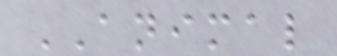ANIMAL
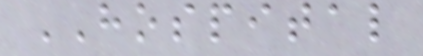HOSPITAL
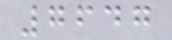7647
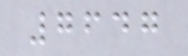7647
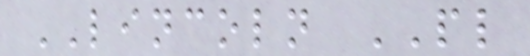LINCOLN PL
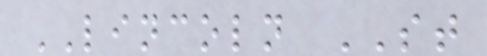LINCOLN ST
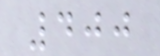400
